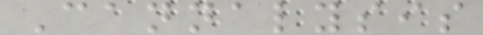Cannalysis
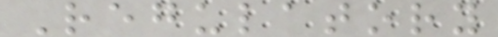Regulatory
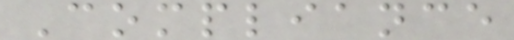Compliance
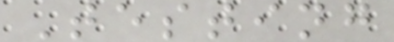Testing
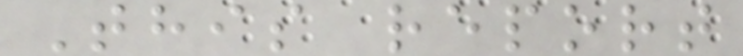This report
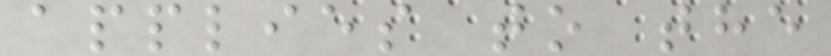applies to the
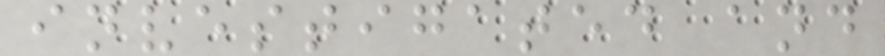investigated and
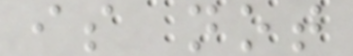is not
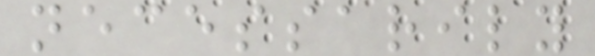necessarily
